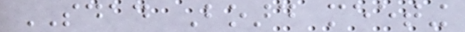SDAD Board meeting
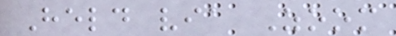Held via Zoom
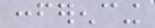conferencing
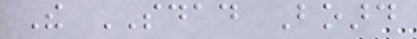The SDAD Board
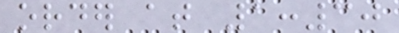order at 1:30
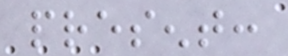present:
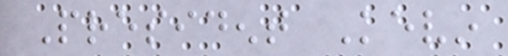President Kevin
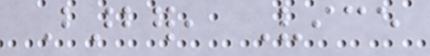Barber, Vice
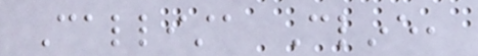Callista Cline,
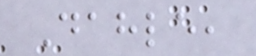Dahle,
